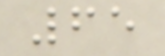65
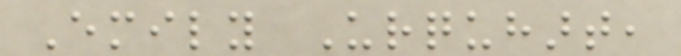Emily Urquhart,
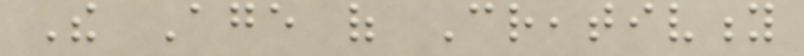The Age of Creativity
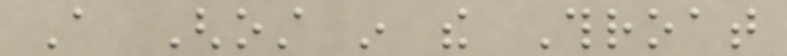A Ghost in the Throat
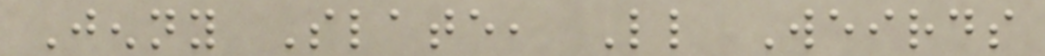Jenny Slate, Little Weirds
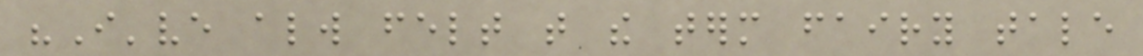"I've always felt that the term fairy tale
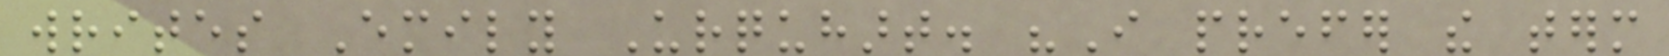writes Emily Urquhart. "I prefer the term
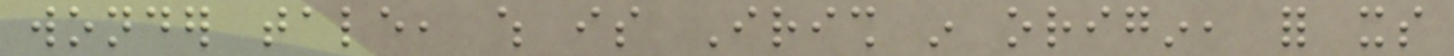wonder tale, which is Irish in origin, for its
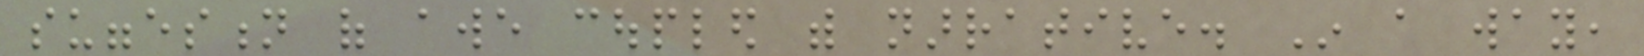suggestion of awe coupled with narrative. In a way,
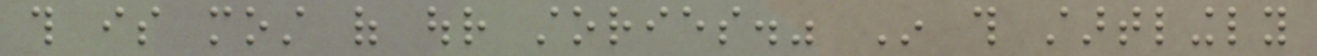this is most of our stories." In this startlingly
